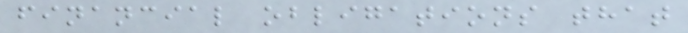financial obligations that
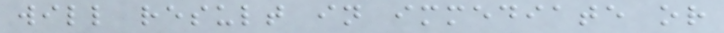will result in immediate or
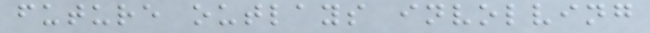future outlays involving
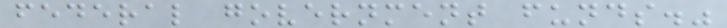federal government funds."
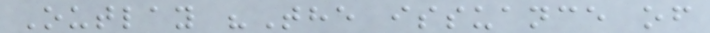Outlay "The issuance of
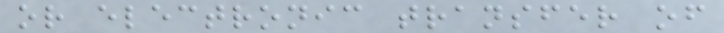or electronic transfer of
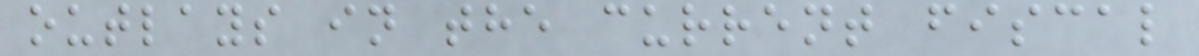outlays in the current fiscal
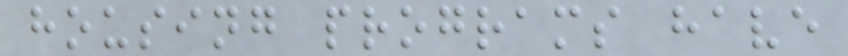housing programs have
